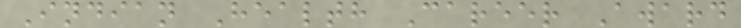Indian Health Career Award
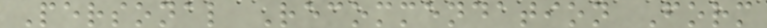Personal Recommendation Form
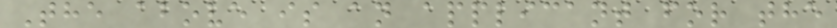The above is an applicant for the
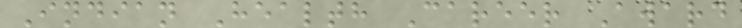Indian Health Career Award
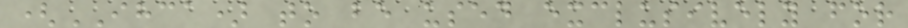(IHCA) to be used exclusively for
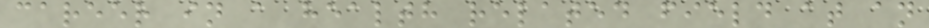career in a health related field at an
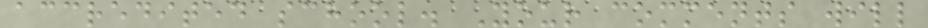accredited school. Your comments will
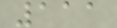111
